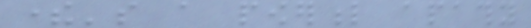there's a powerful apathy
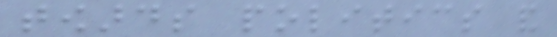towards politics and
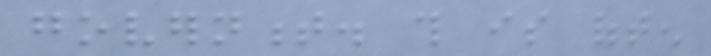government. this is often
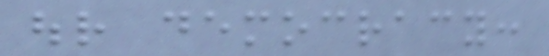our democracy:
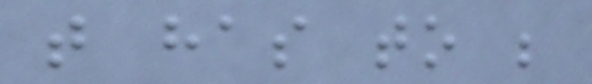that has to be
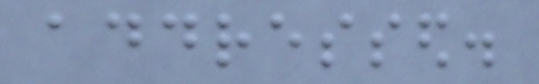addressed.
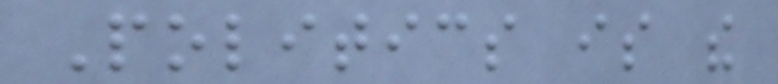Politics is the
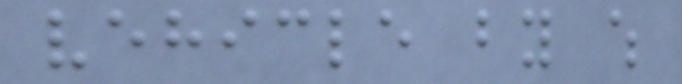vehicle by which
